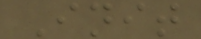Init
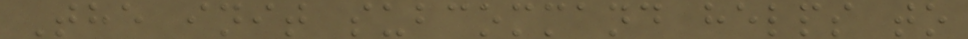The init subcommand helps to
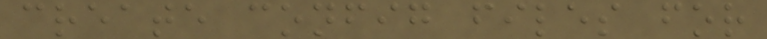create config files for
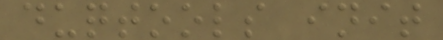duqtools init
